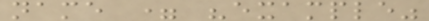name = "example"
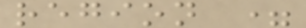region =
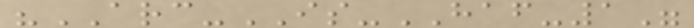"ARC-IS-HAF-1"
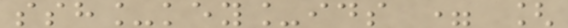ssh_key_ids = [
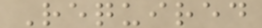Required
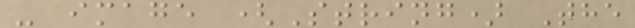- image (String) The
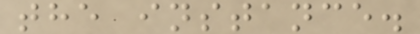the instance.
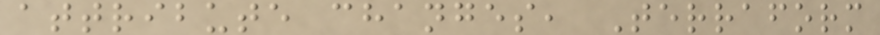attribute changes, Terraform
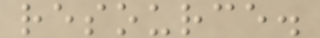resource.
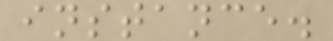instance.
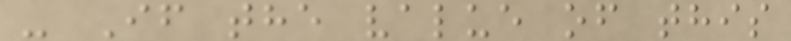- If the value of this
